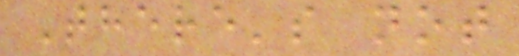There's not
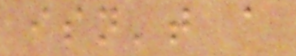isn't a
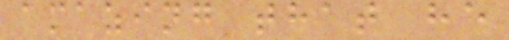amazing that he
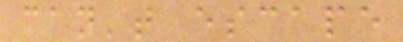can't escape
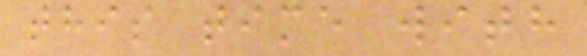this time with
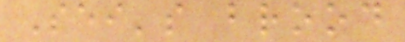Sei's brood
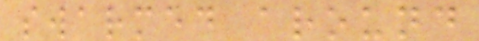swarmed around
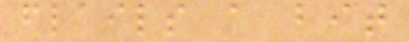flails a bit
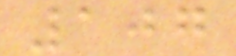107
